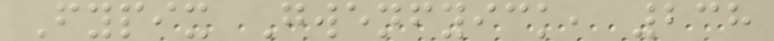Fypix Gwenfyick, 238
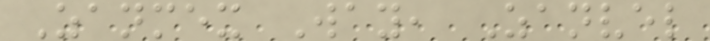Zanmex Way, Zanvel
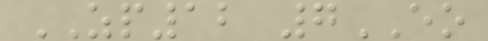ZP12 7EO
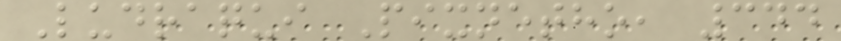Ludraqui Pixnetho, 344
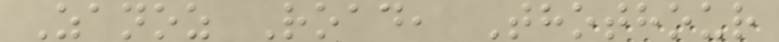Zanoz Road, Thothour
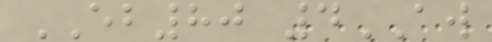EB80 4AW
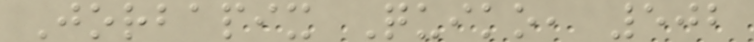Jorbapix Quiko, 502
